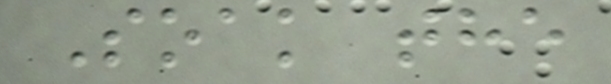Soak the
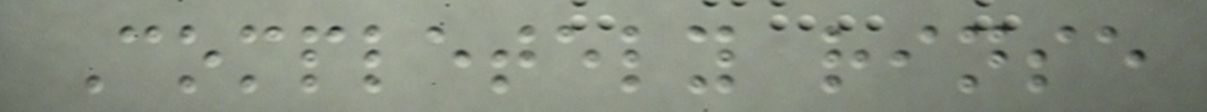Completely rinse
